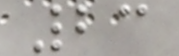23
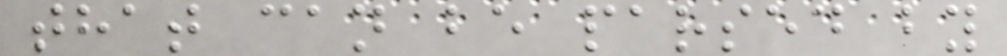that can be parsed by
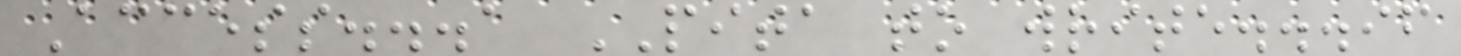Access...a PITA to write...if
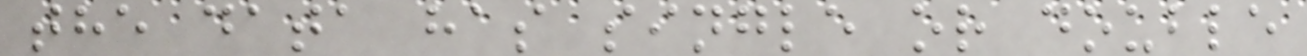the data has single or double
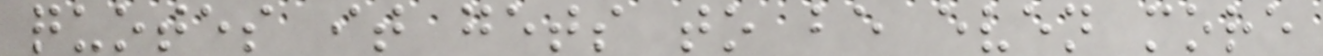quotes it gets to be even more
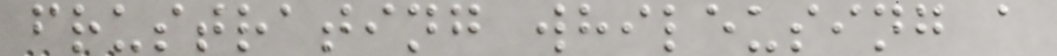frustrating whileusing a
